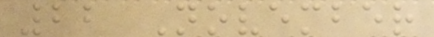22 November
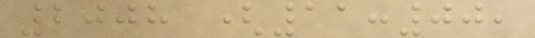2008 (11:00,
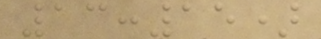13:15)
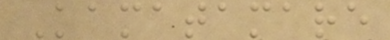Kamatamare
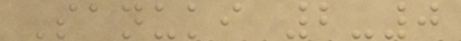Sanuki 2-0
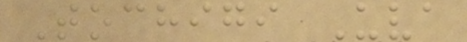Tochigi Uva
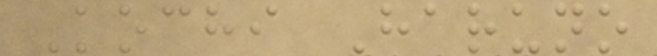Kochi Haruno
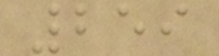259
